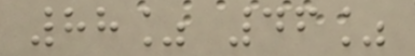88% 46%
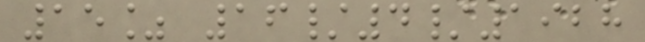15% 16/4/1928
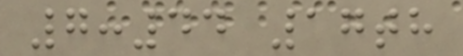7:44 17th
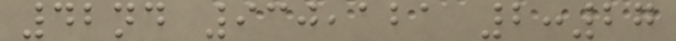42nd 930,121 2:27
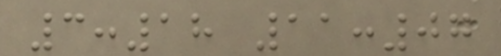3:18 11:07
